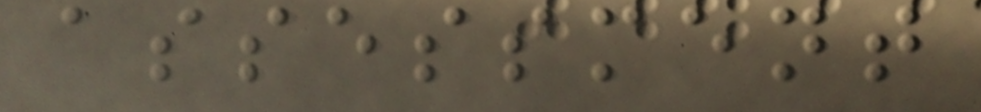assessment
